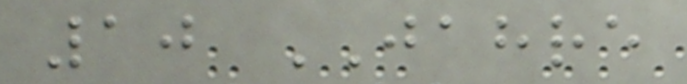10 JAHRE
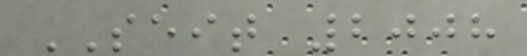SEIT 2008
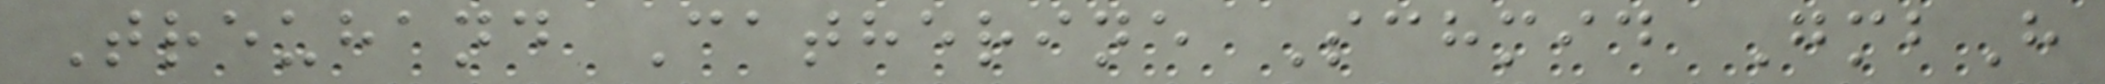Treuhand Catherine Schmid GmbH
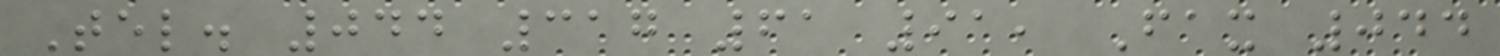Tel. 044 317 61 91, Fax 044
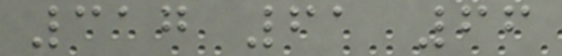317 61 66
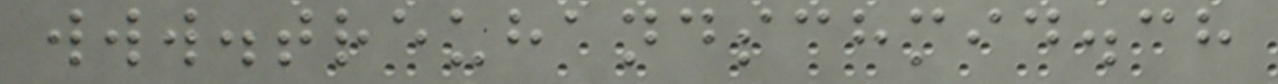www.treuhandschmid.ch
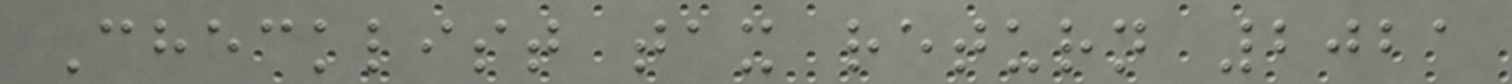Checklist tax return 2021
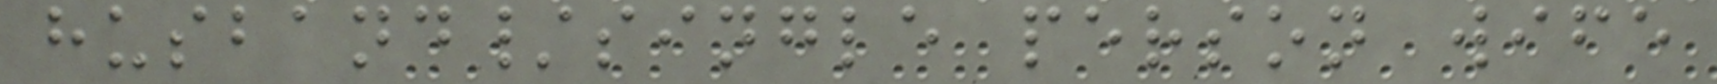husband/single person wife
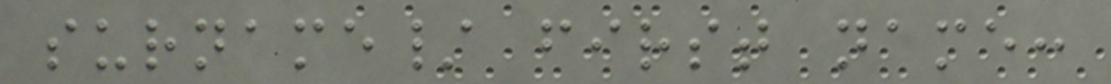surname/ first name:
